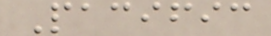Pacific
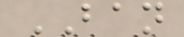BAN
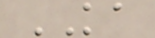KA
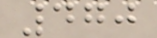470
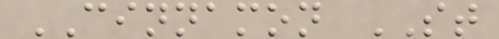CINNAMON ST
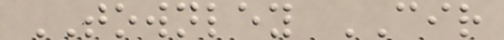TOWNLEY CIR
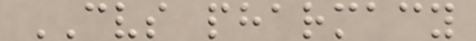CVS pharmacy
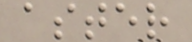aster
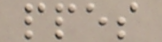ppes
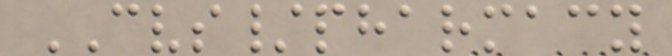CVS/pharmacy
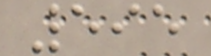595
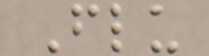Flu
